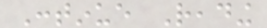Continue Reading
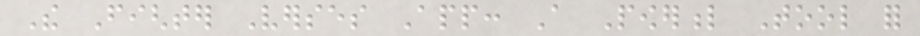The Fighter Verses App: A Powerful Tool for
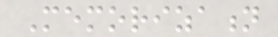Memorization
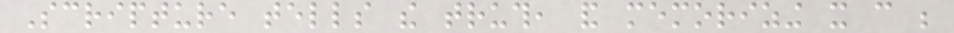Scripture tells the truth, and memorizing it can be
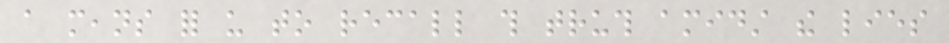a means for us to recall this truth amidst the lies
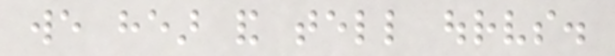we hear and tell ourselves.
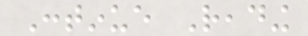Continue Reading
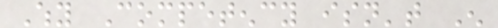Why Competency isn't Enough
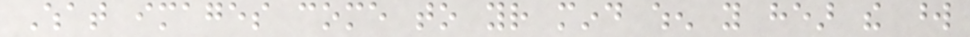What images come to your mind when you hear the word
